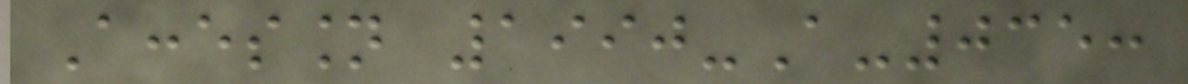Accession 1990-A-035:
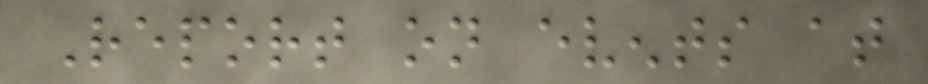Report on events at
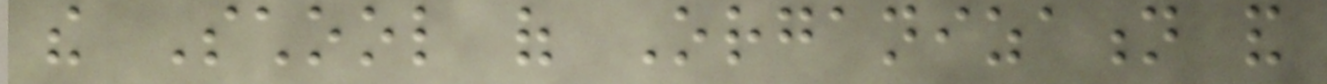the School of Organization and
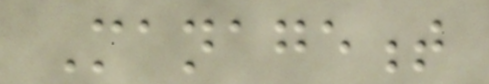Management
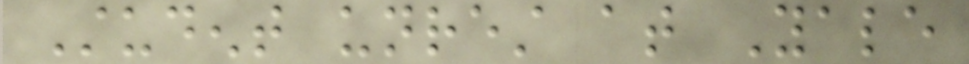Student unrest at Yale
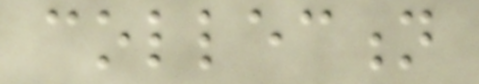collection
